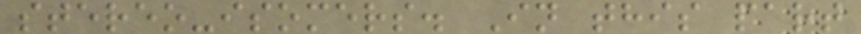stereo-isomers. In this part
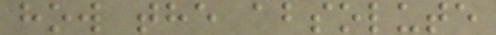how the absolute
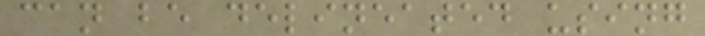can be delineated using
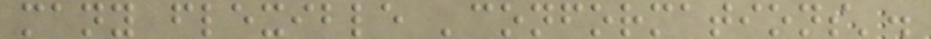many flexible 'conformations'.
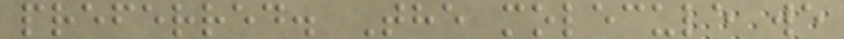preferred. The molecule we
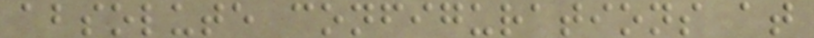absolute configurations at
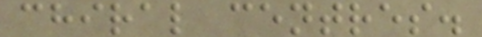chiral centres.
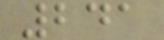241
